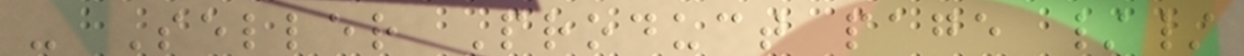- Seller Product page //
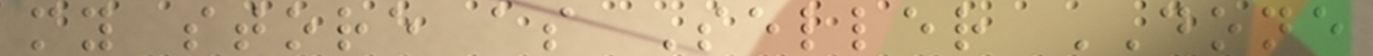my store as Seller DONE
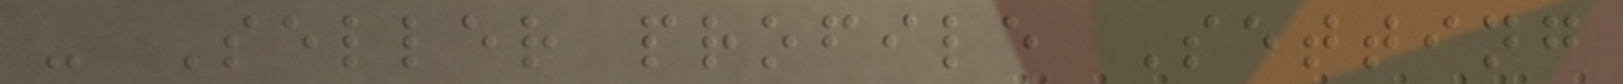- Seller profile Setting
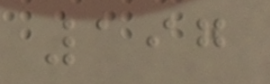197
